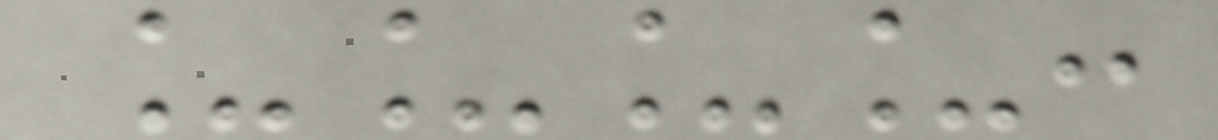____:
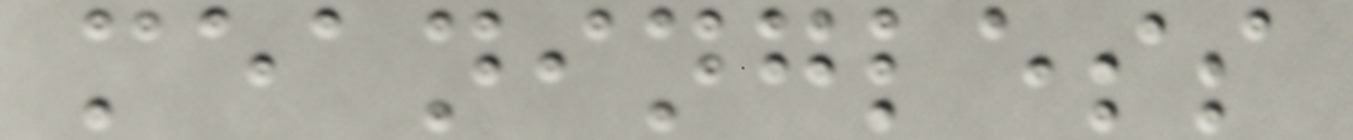meaningless
